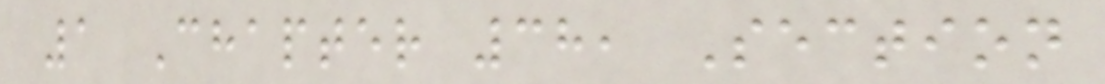1 Chapter 38, Section
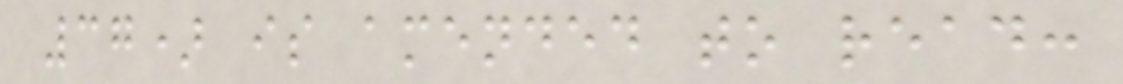37) is amended to read:
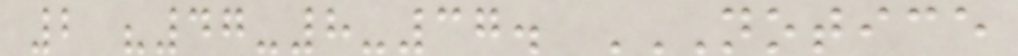2 "47-8-37. NOTICE
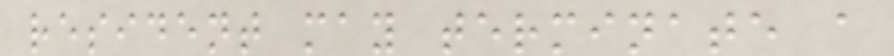resident may terminate a
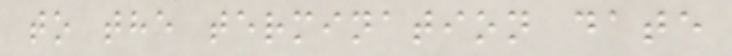to the termination date
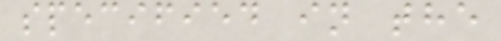specified in the
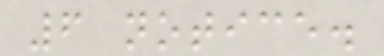6 notice.
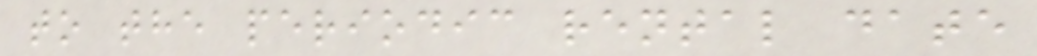to the periodic rental date
